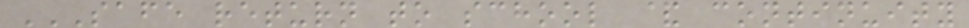SAFE RETURN TO SCHOOL & CONTINUITY
